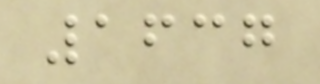1637
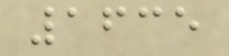1635
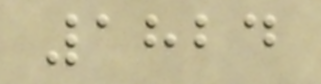1824
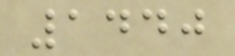1440
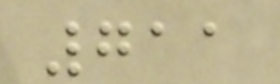711
